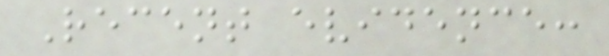Recent evidence:
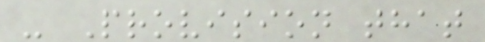- Provision that
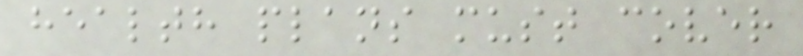health plans must cover
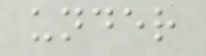under
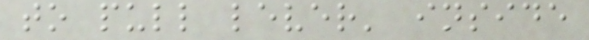to pull lever' inside
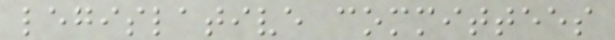legislative committees
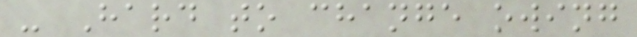- Hard to change owing
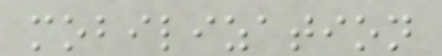mobilization
